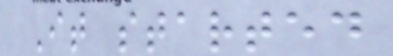It started
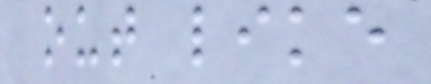out like
